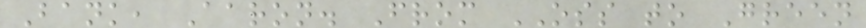Bank, Aaron. From OSS to Green
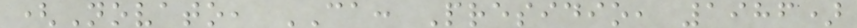(Novato, CA: Presidio, 1986)
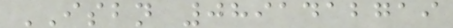ISBN 0891412719
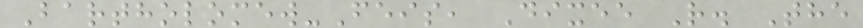Bartholomew-Feis, Dixee R. The
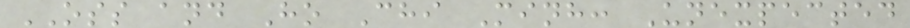OSS and Ho Chi Minh: Unexpected
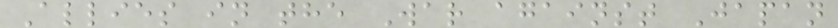Allies in the War against Japan
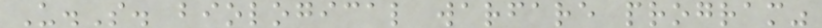U.S. biological warfare program"
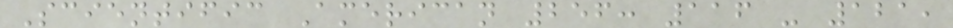Scientific American 256: 116 - 121,
